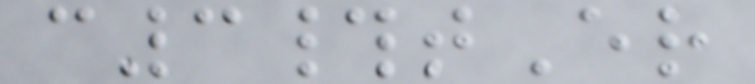c3#tEr
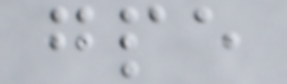gpe
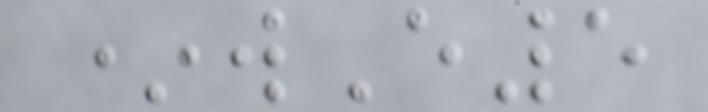*wE5
